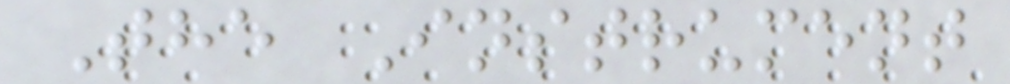The Instrument
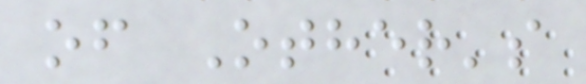of Other's
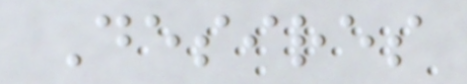Desires
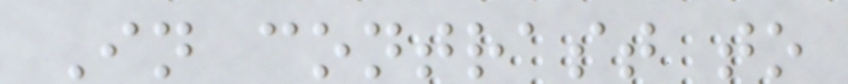In contrast to
